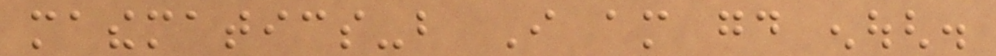mathematics-but I am good enough.
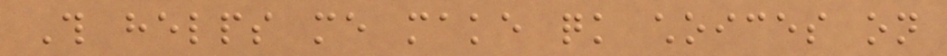This helps me make quick choices on
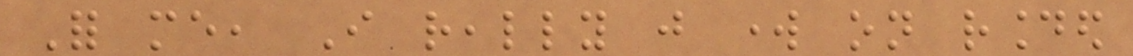For me, I really just work on rounded
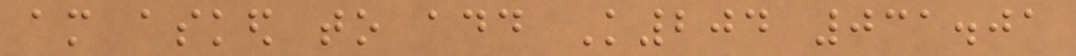am asked to add K204 031.01
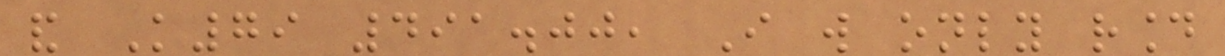and K79 491.00, I will only round
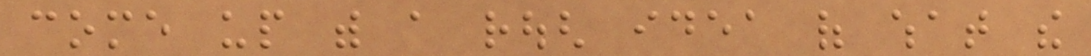come up with a rough idea of what the
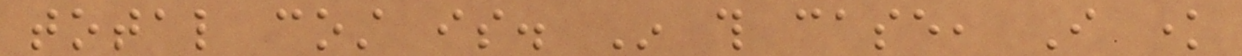total cost is. In this case, I know
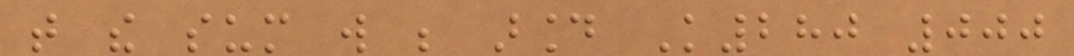that the sum will be around K280 000
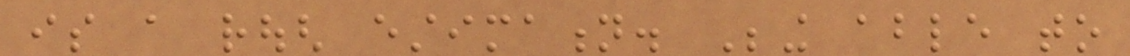is a rough estimation. Being able to
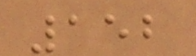152
